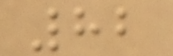82
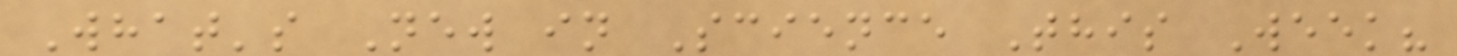What's New in Science This Week?
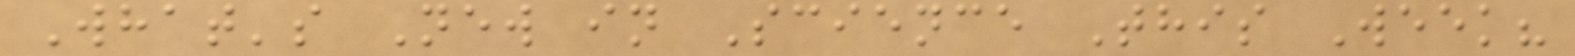What's New in Science This Week?
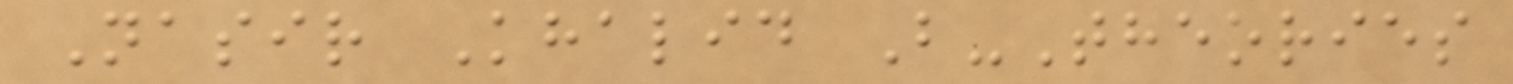Nasir Khalid B-Theories
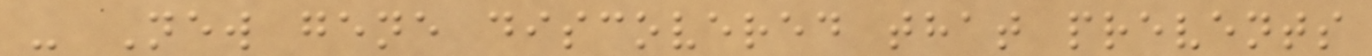- New gene discovered that prevents
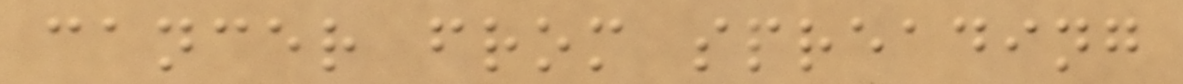cancer from spreading
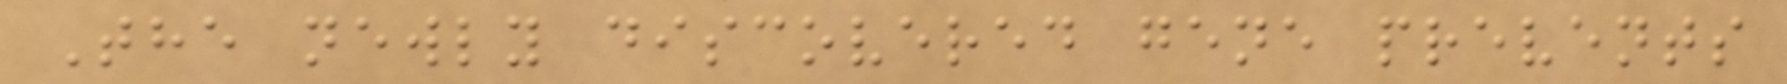The newly discovered gene prevents
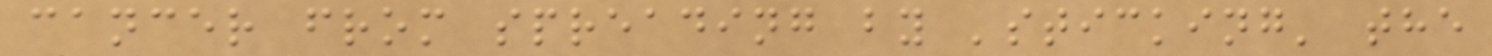cancer from spreading by 'sticking' the
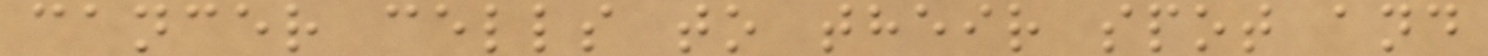cancer cells to their spot and
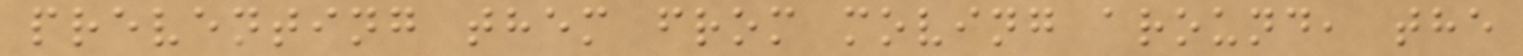preventing them from moving around, the
